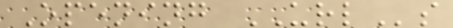Opening URLs
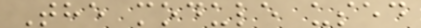The module used
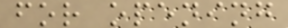for opening
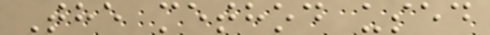The method used
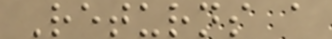Returns a
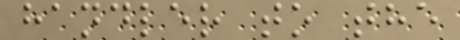handler to the
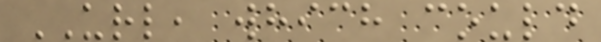URL, which could
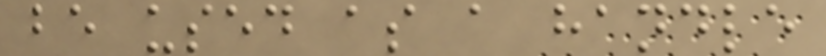be used as a handle
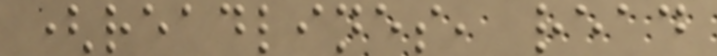(readlines, read
